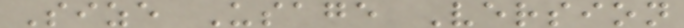Size Usage Version
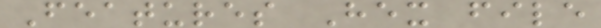Features Hex file
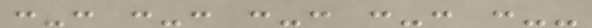:-: :-: :-: :-: :--
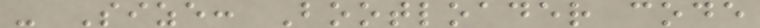- Size: Bootloader code
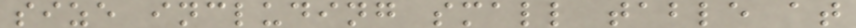size including small table at
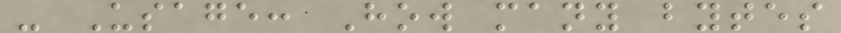- Usage: How many bytes
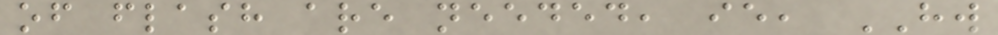of flash are needed, ie, HW
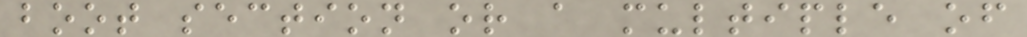boot section or a multiple of
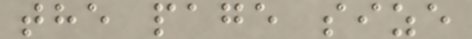the page size
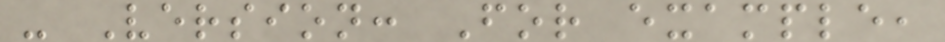- Version: For example,
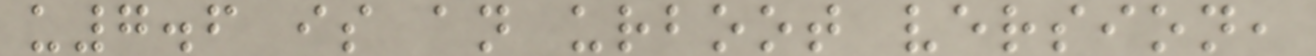u7.6 is an urboot version,
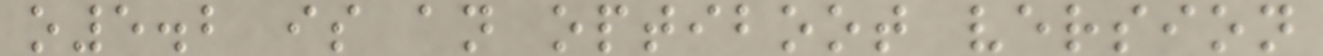o5.2 is an optiboot version
